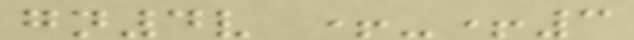gn4v +-+3
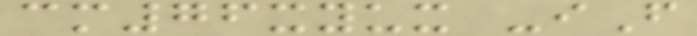cm76xyux -iF
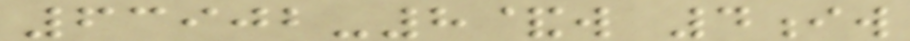63902-8&w 4iw
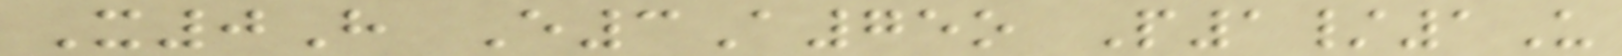X0H E3A75o P1/1U
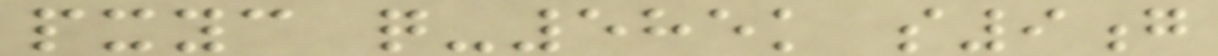pxyc q-585k s9g
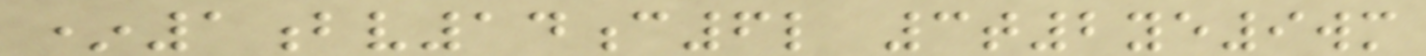*1bv14c6l 3t2ye9wm
